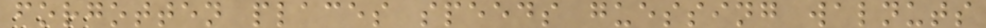forgotten places speeds guessing walnuts
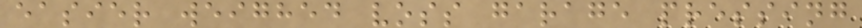easier weighed voss garage pressing
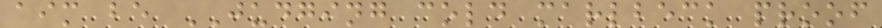aim be JUDGING cold marlbeck proof
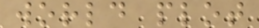world plot
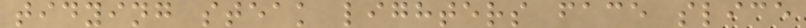tidying steak lighters face slice
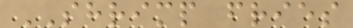SHRIMP fries
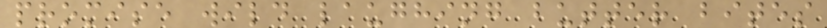promise wild laughing butter bites
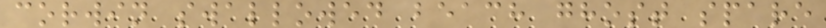corwin swallowed beach ghost spare
